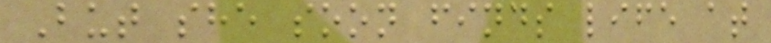But she soon finds life at
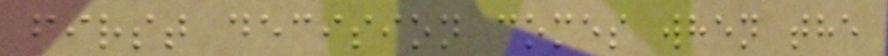first decision comes when the
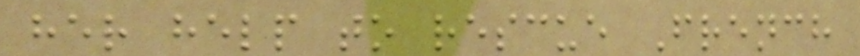her help to rescue French
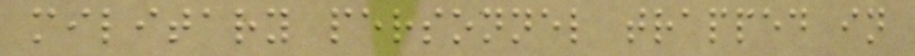military personnel trapped in
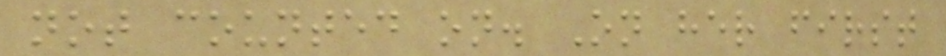not counted on. On her first
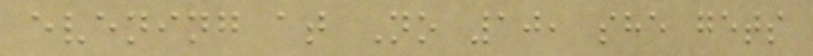evening at No 10, she gets
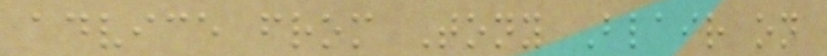advice from Tony Blair on
